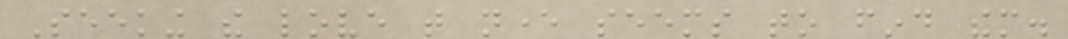Seeking the love that never seems to find them.
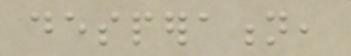desperation,
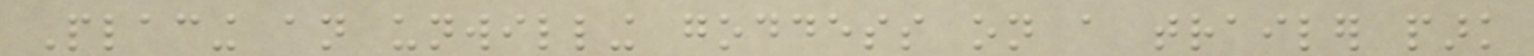Placing an unwilling goddess on a trailer park
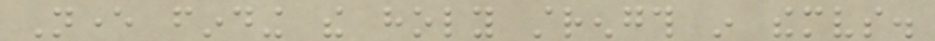Never finding the holy strength in themselves.
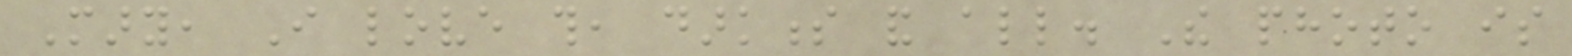Mary, I love this, darkness and all. The photo is
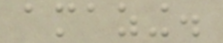amazing.
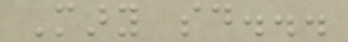Mary said...
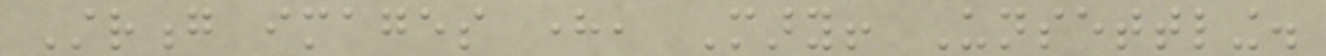Strong images here, Mary! Unsettling.
